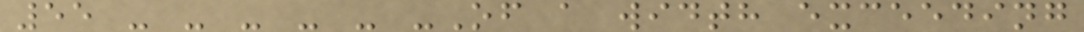55 - - - - - -Of a width exceeding
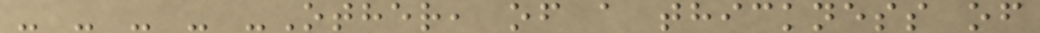- - - - -Other, of a thickness of
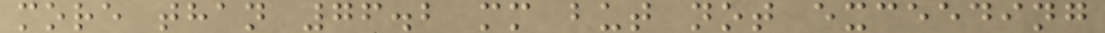more than 76.2 mm but not exceeding
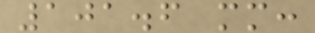101.6 mm:
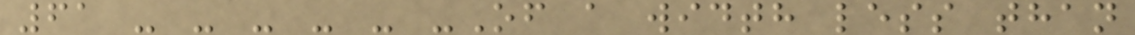61 - - - - - -Of a width less than
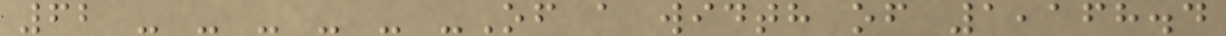62 - - - - - -Of a width of 1,168.4
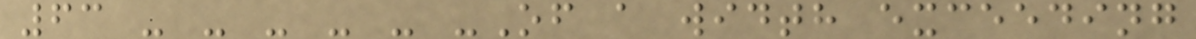63 - - - - - -Of a width exceeding
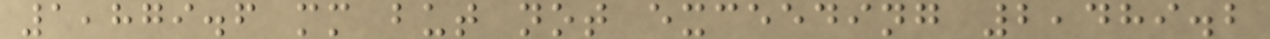1,879.6 mm but not exceeding 2,489.2
